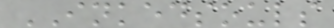INKEDSOULS
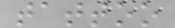tattoo
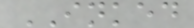INKED
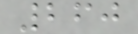260
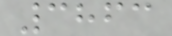3863
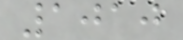1010
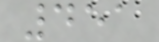451
